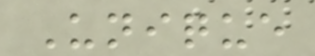Unique
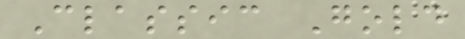Classic Gold
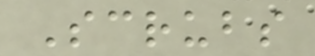Scrubs
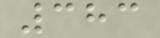383
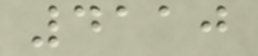4110
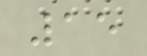15
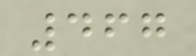467
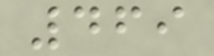469
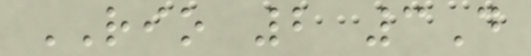RIO 2 3D
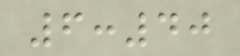6:40
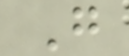G
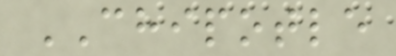CHIPOTLE
